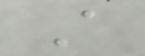A
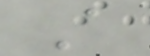A
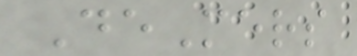DeMers
